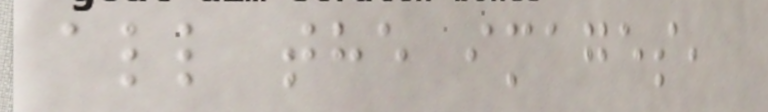all the images,
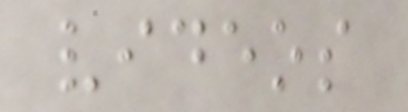videos
